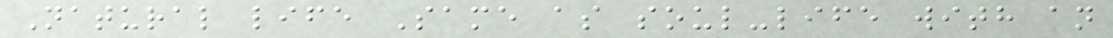Natural life Same as soul-life with an
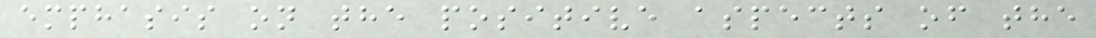emphasis on the positive aspects of the
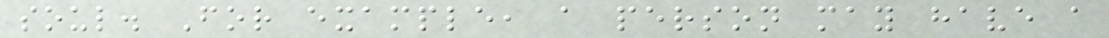soul. For example, a person may have a
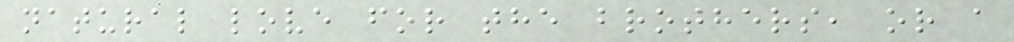natural love for the brothers, or a
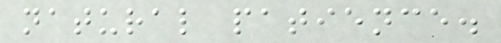natural patience.
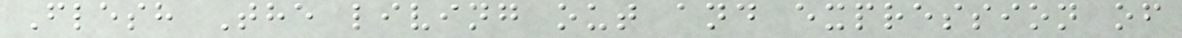Flesh The living out and expression of
